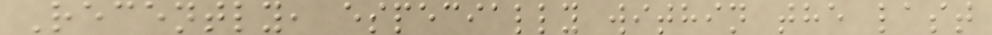Recently, especially within the last
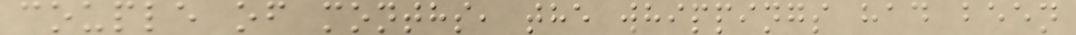couple of months, the whippings had been
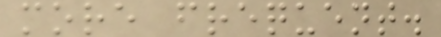more frequent.
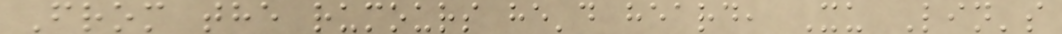From the rumours he'd heard, Xu Lin's
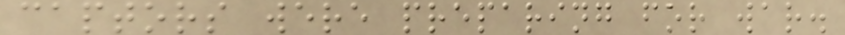captors were preparing for war.
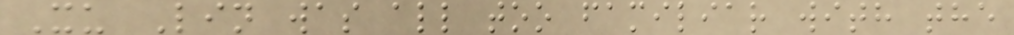Xu Lin was all too familiar with the
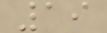19
